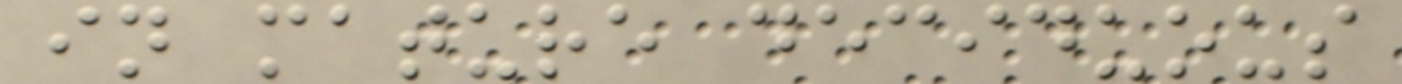in mature deciduous
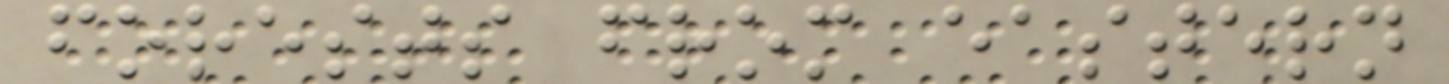forests from eastern
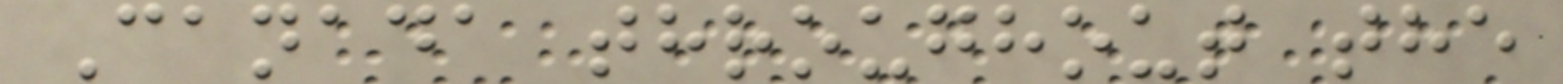Canada throughout the
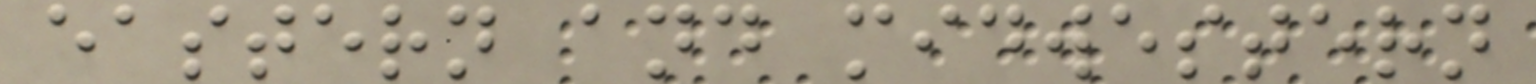eastern and midwestern
